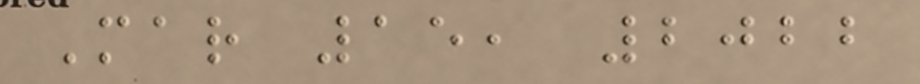Mar 15, 2022
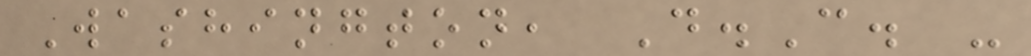Washington, D.C. -
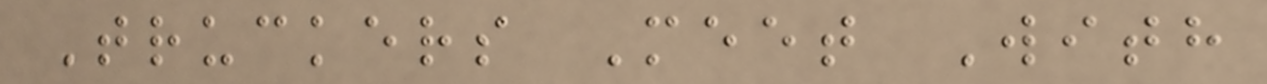Truckers Meet With
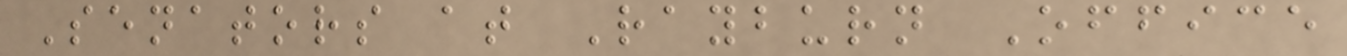Senators at Rayburn Office
